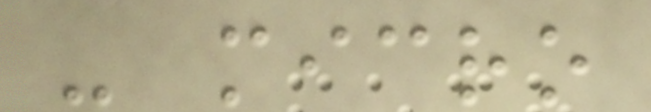- micro
